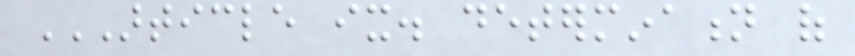ARTICLE IX. DETERMINATION OF
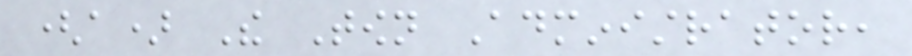(a) The Town Administrator,
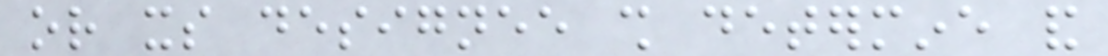or its designee shall determine and
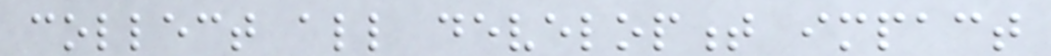collect all development impact
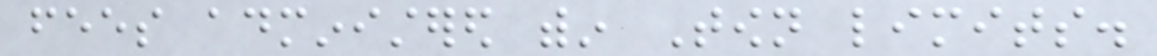fees administered within Town limits.
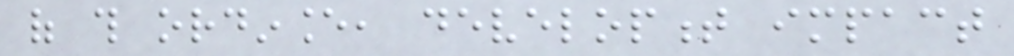of this ordinance, development impact
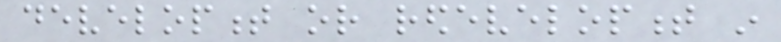development or redevelopment in
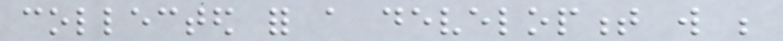collected for a development will be
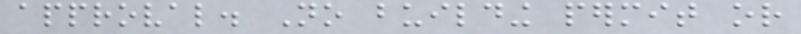approval. No building permit or
